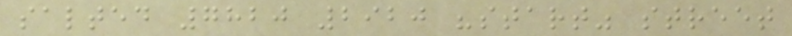salted 7820 2920 "start" street
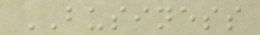BUSINESS
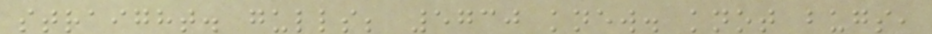straight. gulls; 5730 knew. knot bugs,
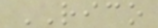RICO
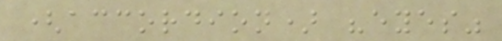(accordion) "eyes"
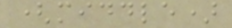(middle)
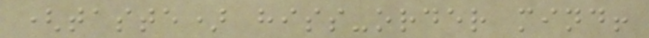(taste) hiss-order mind!
